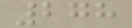278
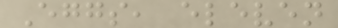Eggs, eleven
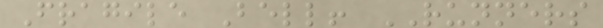Fragile Bell! RUNNERS
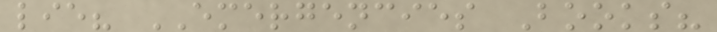lie? EMERGENCIES Books?
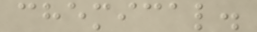chemical.
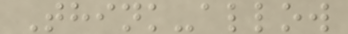Think-allow
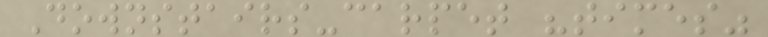Downstairs-carpet "times"
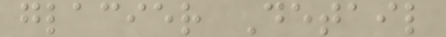glacier Detail
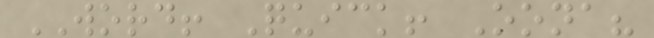WORD! Quick! Oona?
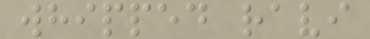whipped ravi
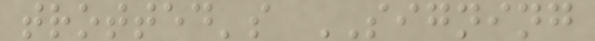trotted's SIGNING
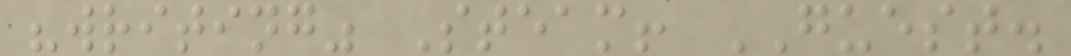"writing" Steam! GUEST.
